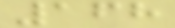168
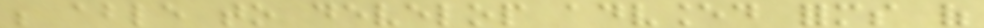be able to develop advanced forms of
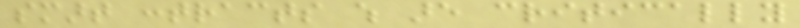smart contracts which are critically
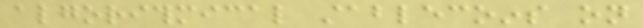algorithmical stablecoins on
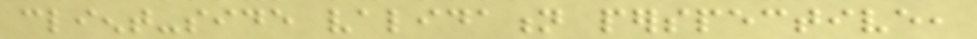client-side validation perspective,
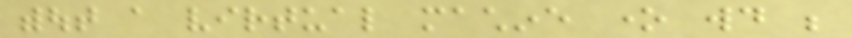without a virtual machine one would be
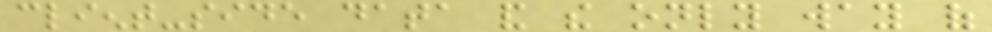client-side data and the only way of
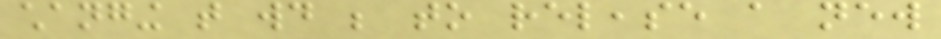changing that would be to release a new
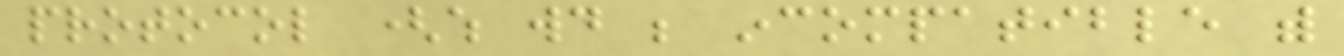protocol (which would be incompatible with
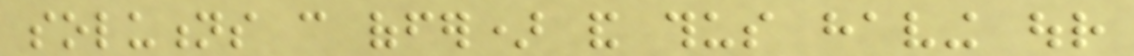solutions can offer) and thus having our
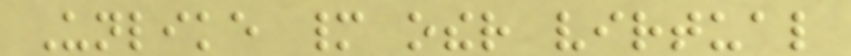Unlike many other virtual
